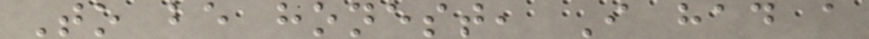To be honest, I had a
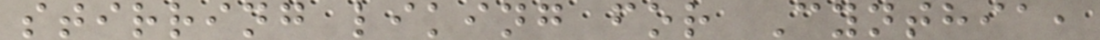stirring liking for Cynthia,
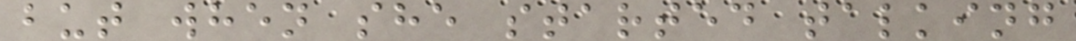but when she started talking
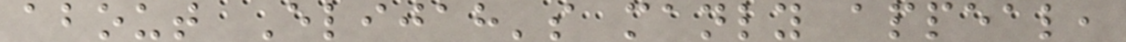about Elijah's manly appeal,
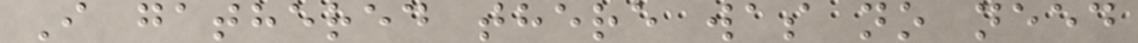I gathered there was no need
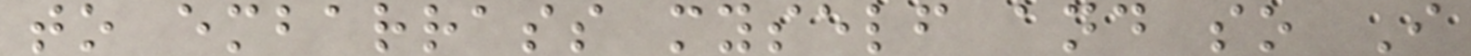to embarrass myself and so I
